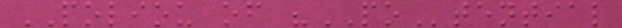POLIOU of "POtential
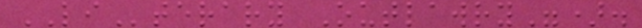LIterary Outlawry").
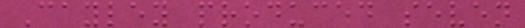Cayley produced seven
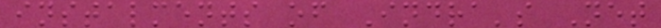instalments of Indra's Net
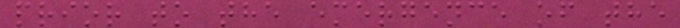prior to the emergence of the
